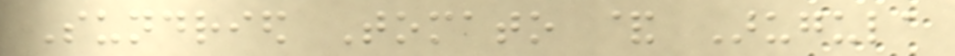Sundried Tomato & Arugula
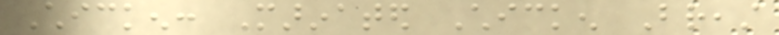Chicken: Marinated Chicken Breast
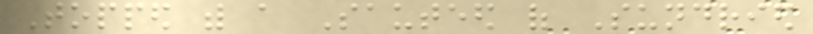Topped with a Sauteed of Sundried
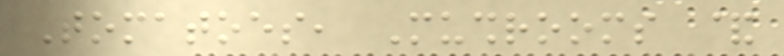Tomatoes, Mushrooms &
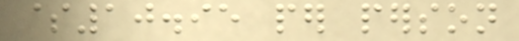$10.95 per person
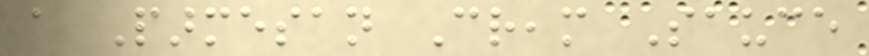a Parmesan Cream Sauce
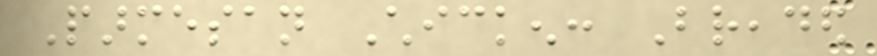Parmesan Chicken: Breaded
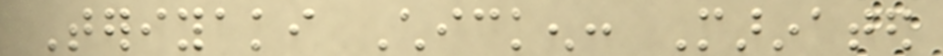Teriyaki Chicken: Marinated
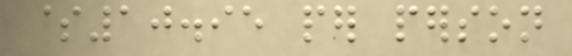$10.95 per person
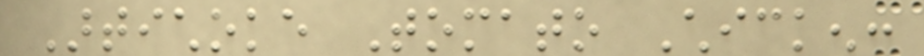Artichoke Tomato Chicken:
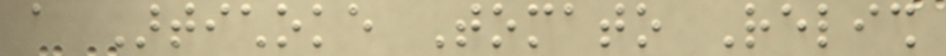a Artichoke Tomato Relish
